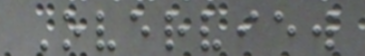Overview
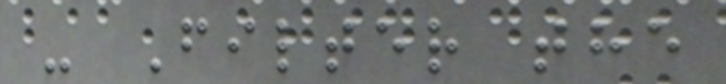- Filter the
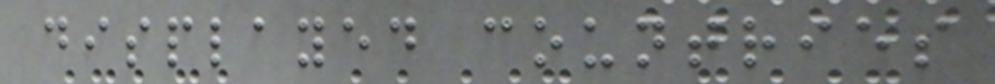displayed countries
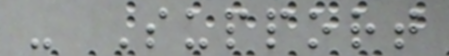- Support
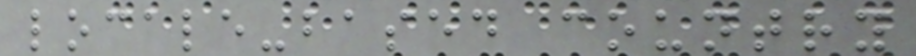locale-based country
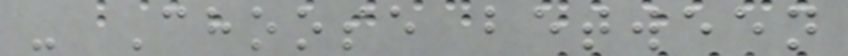- Choose between
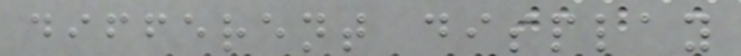different display
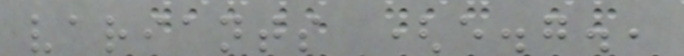variants (e.g.,
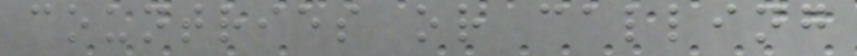countries or calling
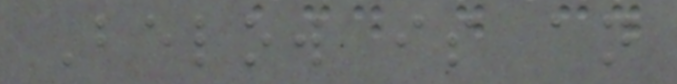Below is an
